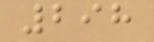298
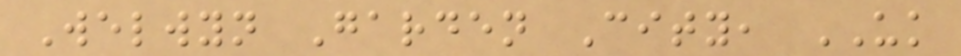Welwyn Garden City, UK
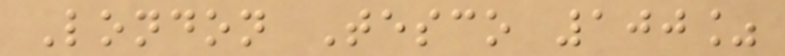London Tesco 100%
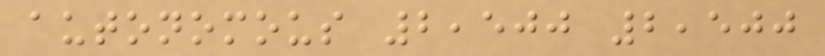autonomous 2,500 2,500
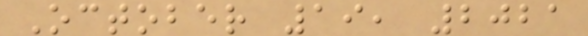October 19, 2021
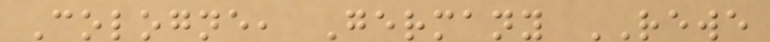Cologne, Germany REWE
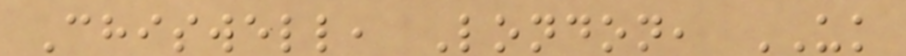Chiswell, London, UK
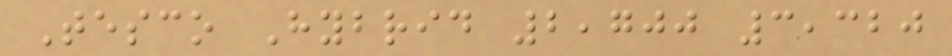Tesco Hybrid 2,700 3,320
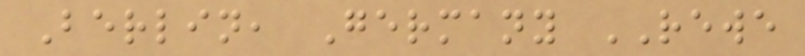Berlin, Germany REWE
